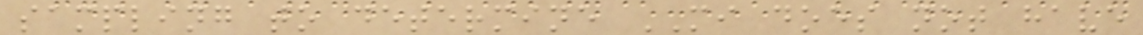sampling to determine MI does not have
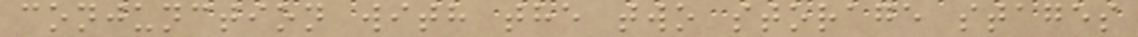conjunction with the two storage stages
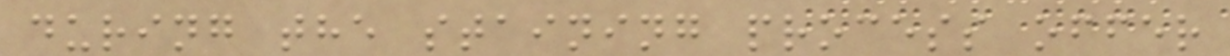during the staining process offer
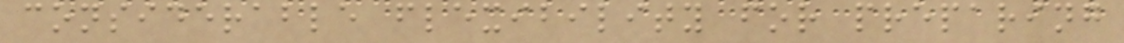considerable flexibility for preparing
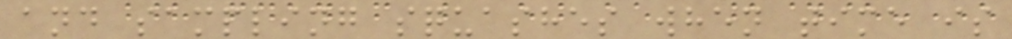and sampling squashes when time is
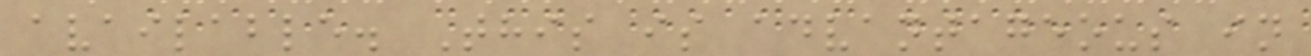available. This is advantageous in
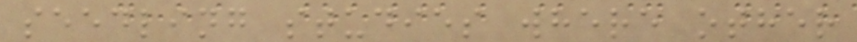seedling studies where other
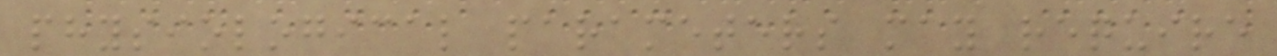physiological parameters may require
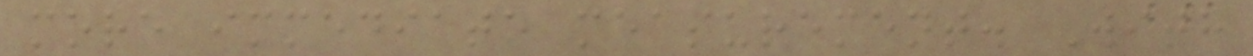more immediate measurement. With
